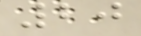20
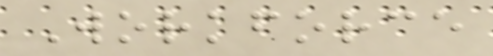Workforce
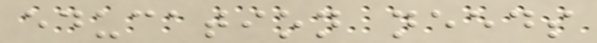education needs
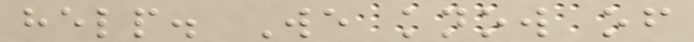help. We know of
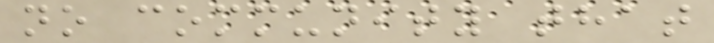no community that
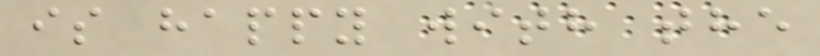is happy with the
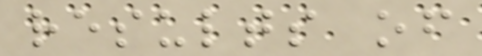results of
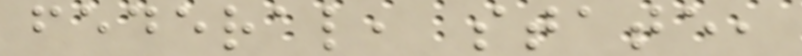federal, state,
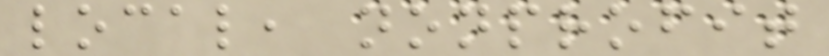local, nonprofit
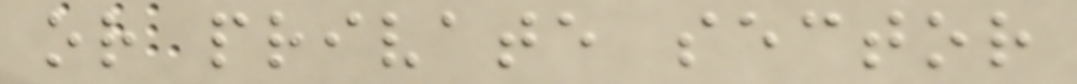or private sector
